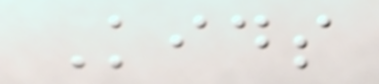Kids
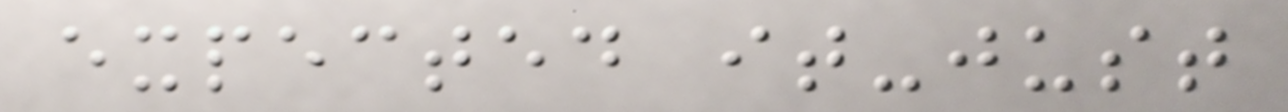expected it-just
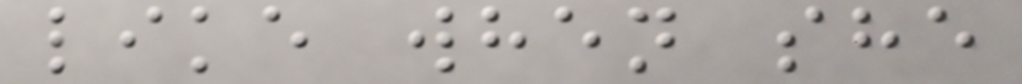like when she
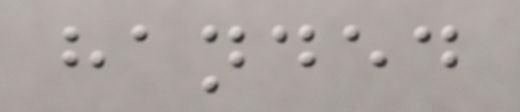handed
